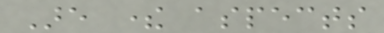Are there aspects
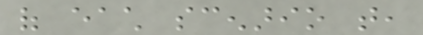of each scenario that,
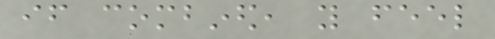if combined, you feel
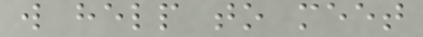will help to meet
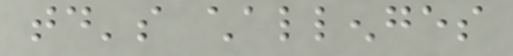today's challenges
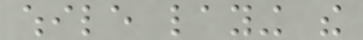while laying the
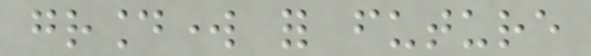groundwork for future
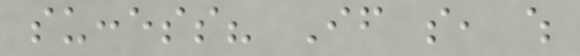success? If so, which
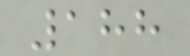188
